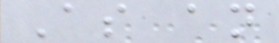As an
